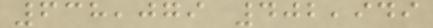638,079 402,949
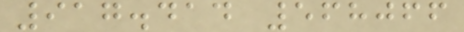917.414 568066
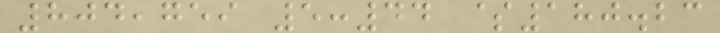804,759 5:44 $180.23
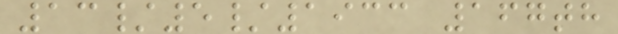13/5/1933 167th
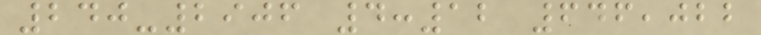240-2906 4:12 646,022
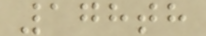178th
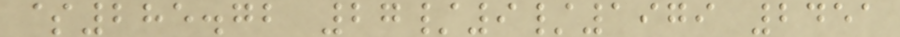$285.72 27/9/1979 2451
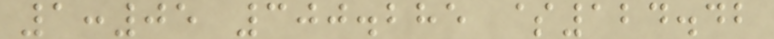1:05 300.285 $124.42
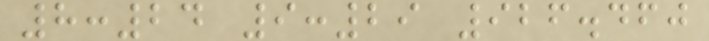8:24 9:29 926.460
